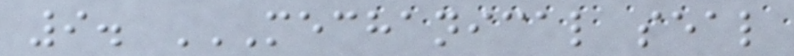9. MECHANICAL SEAL
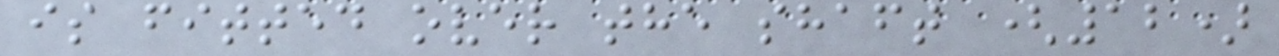is fitted over the shaft (12)
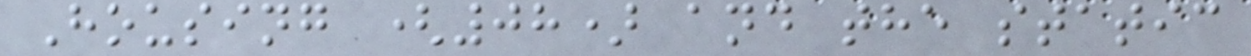Housing (08) and the static
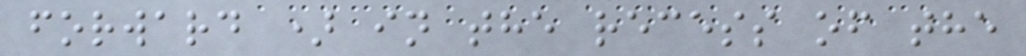forward ) in the recess of the
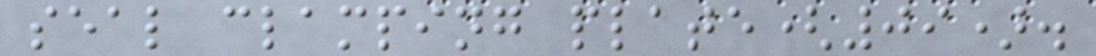seal clamping plate(09).
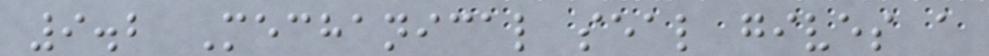9.2 Mechanical seal gives a
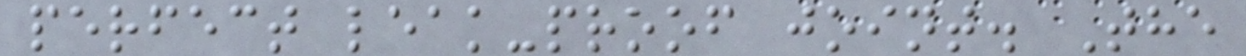perfect leak-proof joint. The
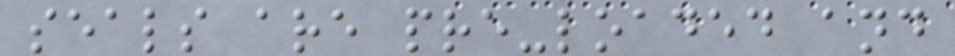seals are pre-loaded and
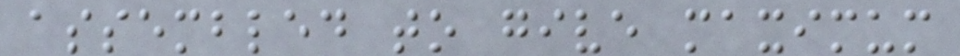assembled to give maximum
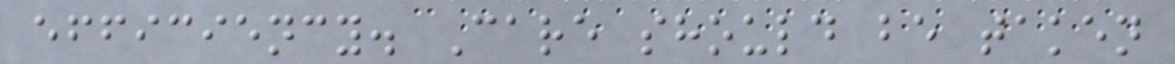efficiency. Care should be taken
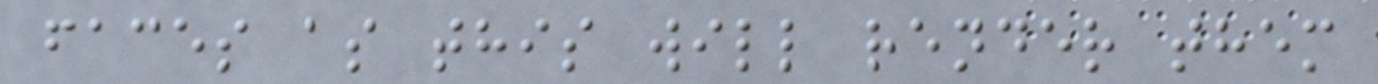faces as this will render them
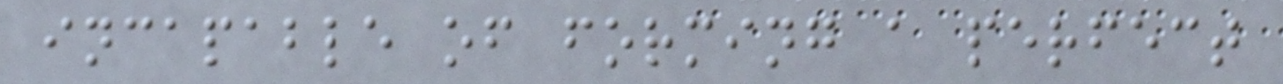incapable of forming a perfect
